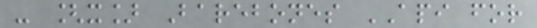- [x] Barebones API for
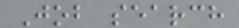Job search
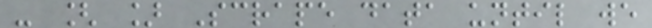- [ ] Scrape data until we
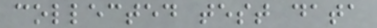collected test data
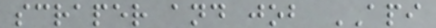scraper and job API
